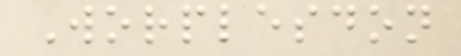Worplesdon
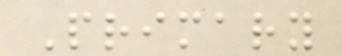Primary
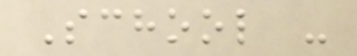School -
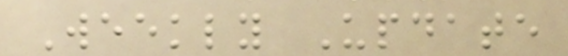Weekly Update
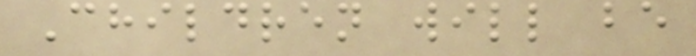Children will be
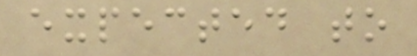expected to
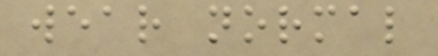wear normal
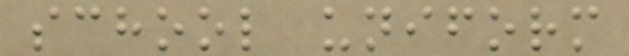school uniform
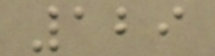129
